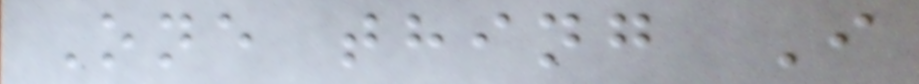One thing I
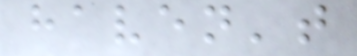haven't
